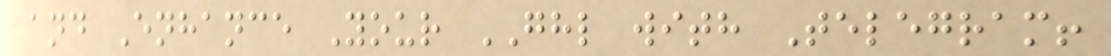and Enhance Your GHL with Telegram!
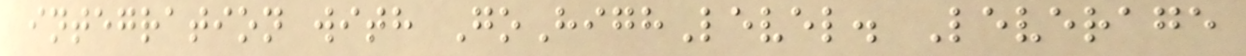integration with GoHighLevel. Leverage
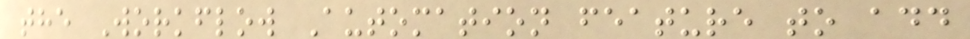the Workflow Automation feature to add
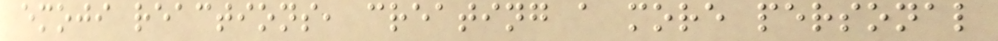emoji reactions, creating a more personal
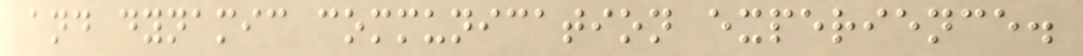and dynamic communication experience.
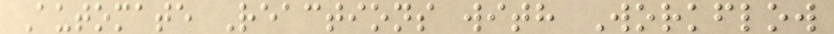Automate Reactions with Workflow
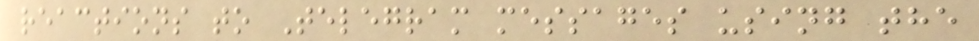reactions to Telegram messages using the
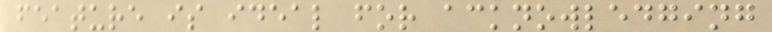feature is ideal for acknowledging
